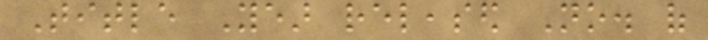Title Year released No. of
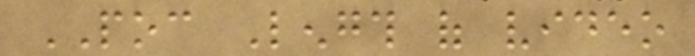POC Length of video
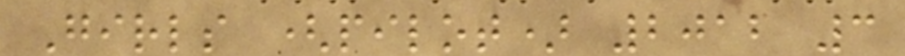Girls (pilot) 2012 3
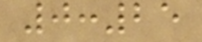0:25
